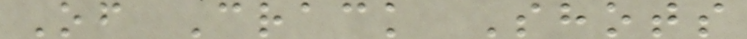Of Crack Shots
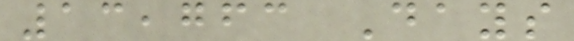13,763 Days
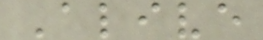Alive
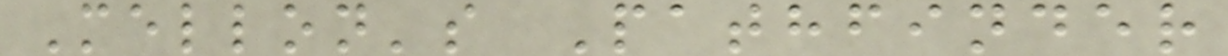Mellon's Pathfinder
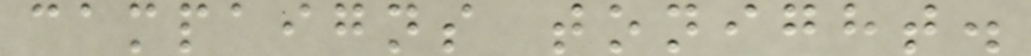campaigns tonight.
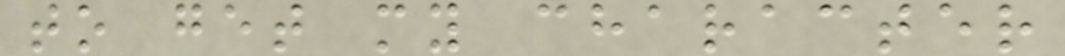to get my character
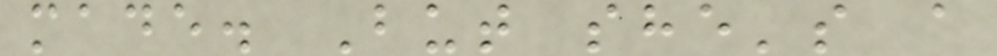made. But she's a
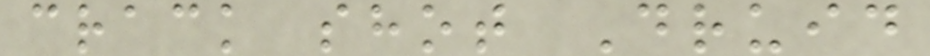crack shot Druid
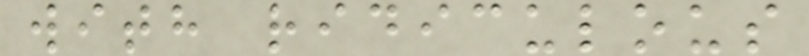with ridiculous
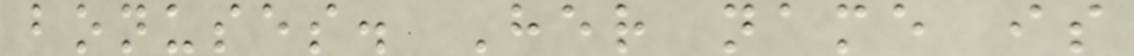bonuses. Her name is
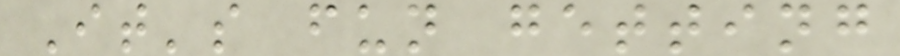It's fun getting
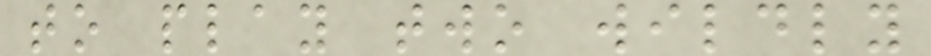to play two wildly
